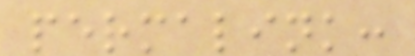permalink:
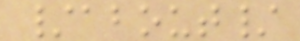/about/
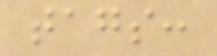tags:
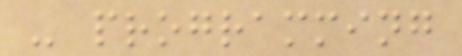- programming
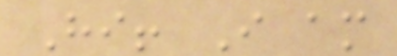Hi! I am
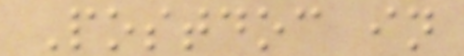Postdoc in
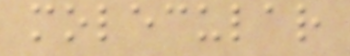molecular
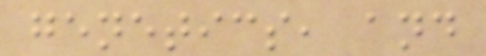genetics, and
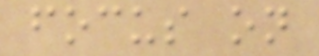focus on
